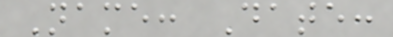Name: Date:
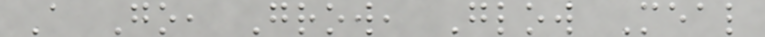A Go, Grow, Glow Meal
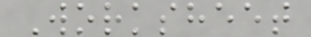Worksheet
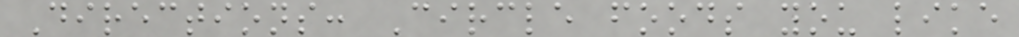Directions: Circle foods you like
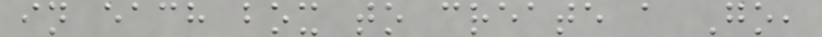in each box to create a Go,
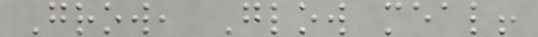Grow, Glow meal!
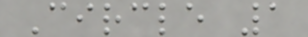Circle 1
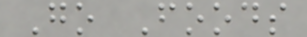Go Foods
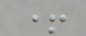+
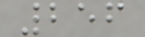256
